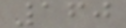160
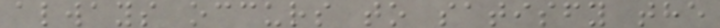always occurs to satisfy the
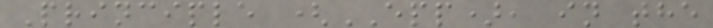Principle (EPP), in the
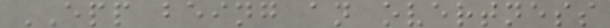EPP being an overtness
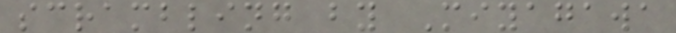scrambling by Miyagawa
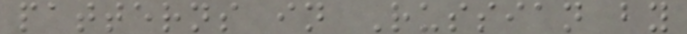patterns in Russian by
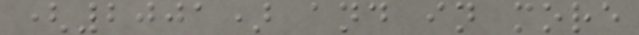(2001) and in more
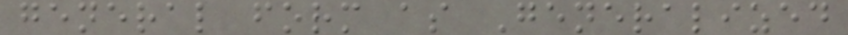general form as Generalized
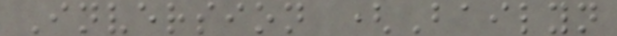Inversion (Bailyn
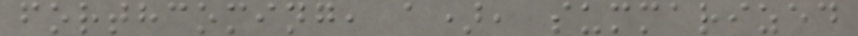forthcoming, a), summarized
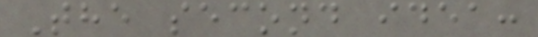The second idea:
